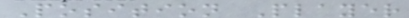Position Player
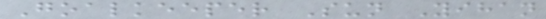Goalkeeper Sun Yihan
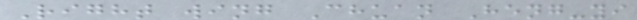Right wing Chuan Heng-yi
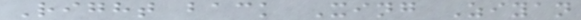Right back Xing Ziyan
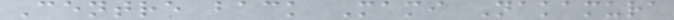Centre back Mami Nakamura
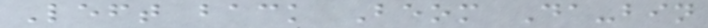Left back Beom Da-bin
